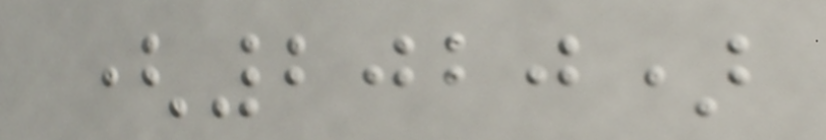(2020)
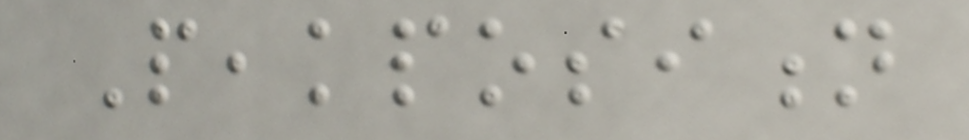Peakposition
